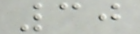30
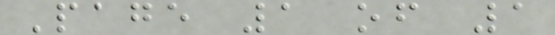Page 1 of 1
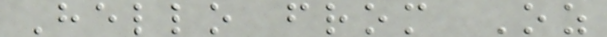Hello from Oz
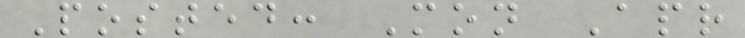Posted: Mon Apr
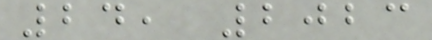24, 2023
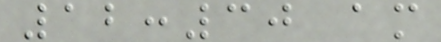12:30 am
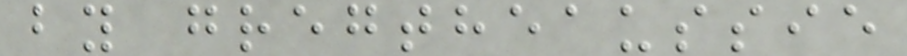by gregtheaussie
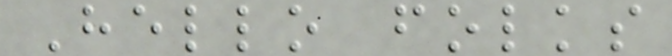Hello folks
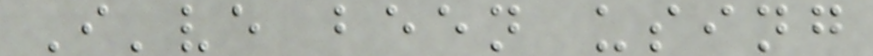I've been using
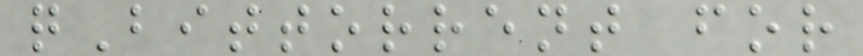qBittorrent for
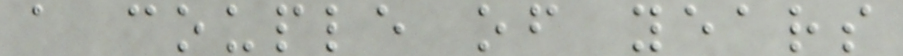a couple of years
